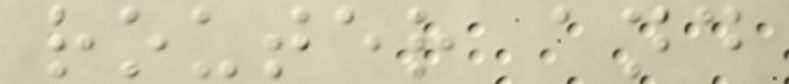router and
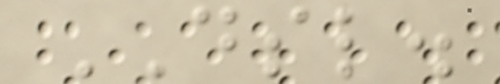DSL.
